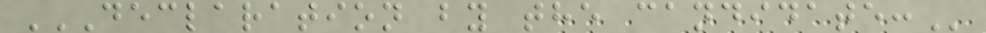DECLARATION BY THE CANDIDATE:
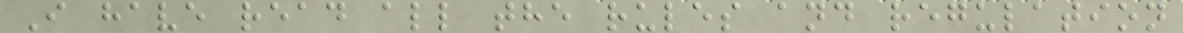I have read all the rules and regulation
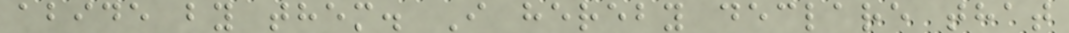abide by them. I hereby declare that
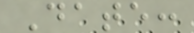Date:
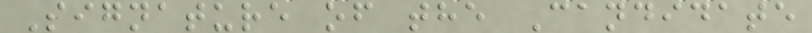Signature of the Candidate
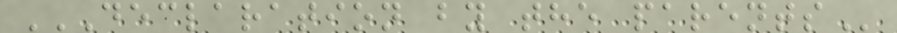DECLARATION BY THE PARENTS
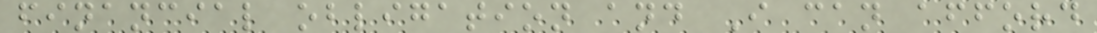financial obligation and I can afford
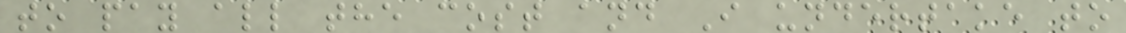to pay all the cost and I undertake to
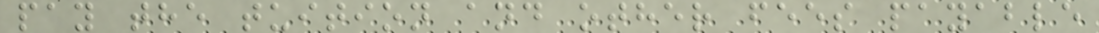pay the tuition and other fees payable
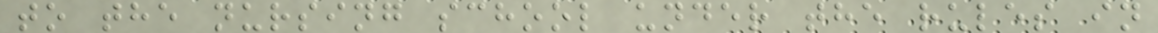to the nursing school under the rules in
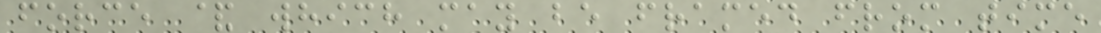force & which may be framed from time
